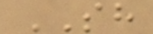SH
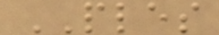PLES
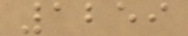1259
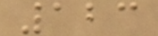123
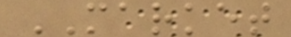MARKET
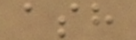ash
